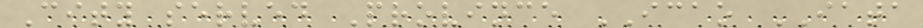City served Province ICAO IATA
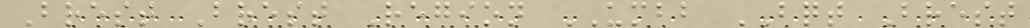Brest Brest Region UMBB BQT Brest
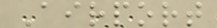Airport
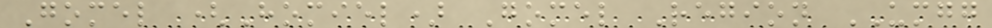Gomel (Homiel) Gomel Region UMGG
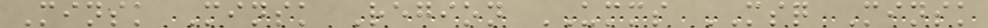Minsk Minsk Region UMMS MSQ Minsk
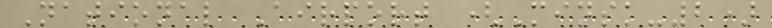National Airport (Minsk-2)
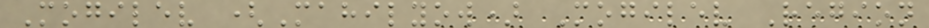Mogilev (Mahilyow) Mogilev Region
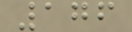176
